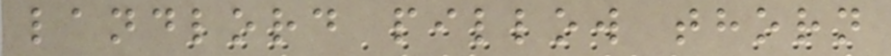landlord pillow thorn
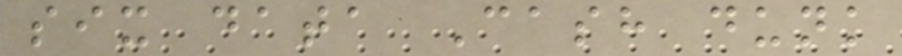six data Cash dunk
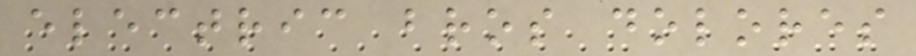electric bros dolores
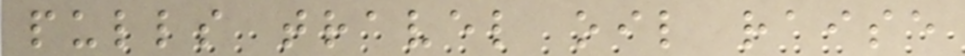pulls travel oil raise
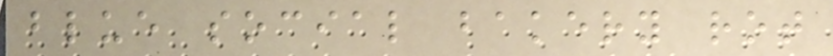blue social bakery rot
